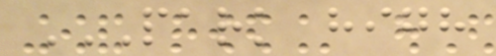PARK HIGH
